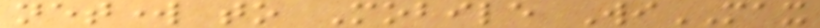network to Mobile WiMAX
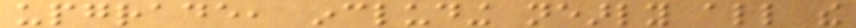upgrade, including nearly all the
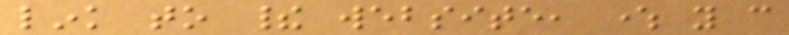link to their website, where you can
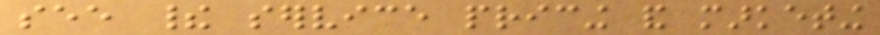see their service pricing and marketing
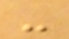-
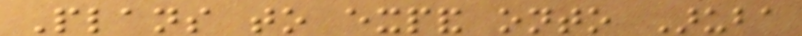Plans to expand onto Aruba
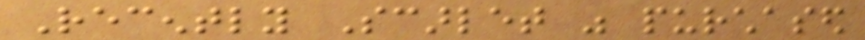Recently Scarlet was purchased
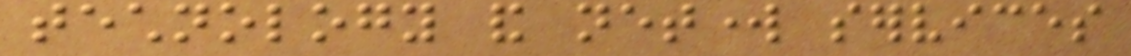technology and network services
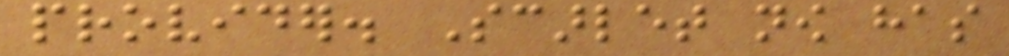provider. Scarlet now has
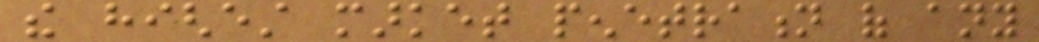the highest market penetration of any
